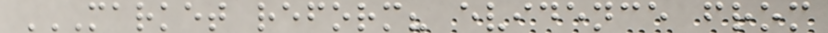MARKET REFORM? EVIDENCE FROM
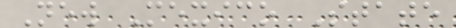New Mexico State
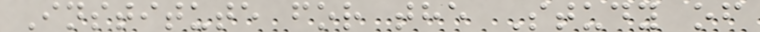Institute for the Study of
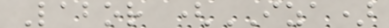Labor (IZA)
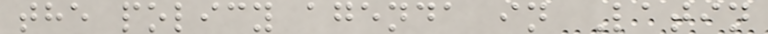the policy agenda in Latin
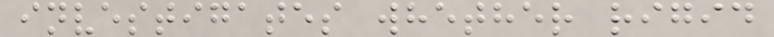investigates whether rigid
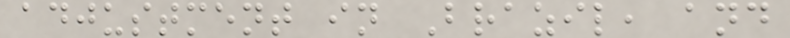adjustment in Brazil, and
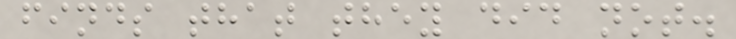finds that they did not.
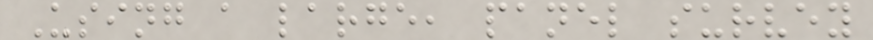Using a large, panel survey
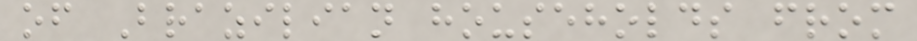of Brazilian households from
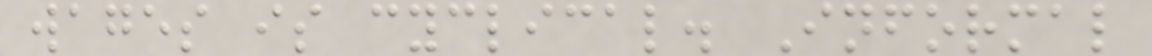wages is cyclical. Informal
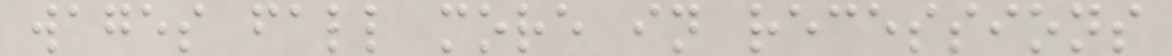wages fall more in recessions
